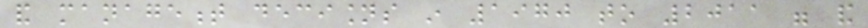and management decisions in 1970 to 2011 were and
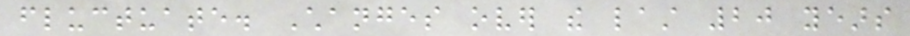fluctuate. Changes over the last 20 years
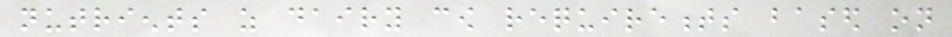nutrients as dairy cow requirements based on
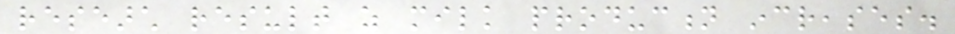research result as milk production increases.
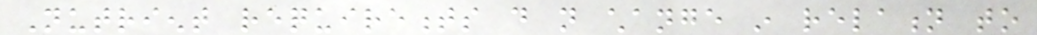Nutrient requirements do not change in relation to
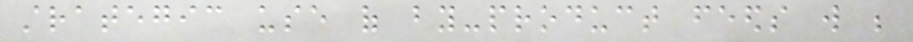strategic use of by-product feeds will be
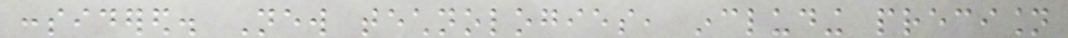considered. New technologies, including precision
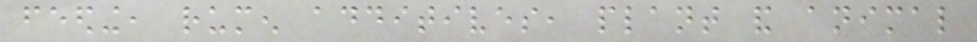feeding, rumen additives, plant and animal
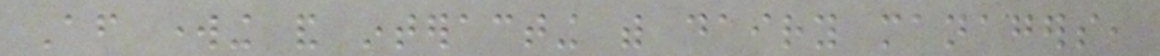After working and interacting with dairy managers,
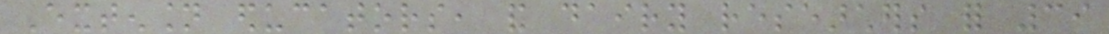Extension educators, and dairy researchers for 39
